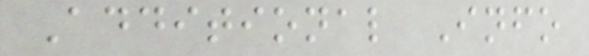Additional Info
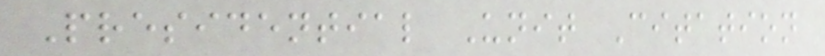Presidential Unit Citation
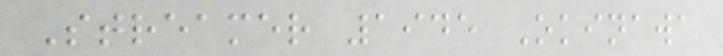Streamer 1945 Okinawa
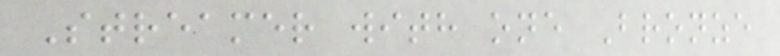Streamer with one Bronze
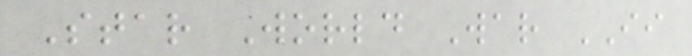Star World War II
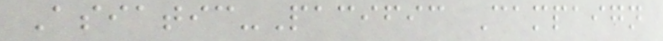Asiatic-Pacific Campaign
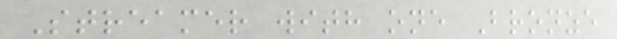Streamer with one Bronze
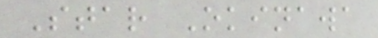Star Okinawa
